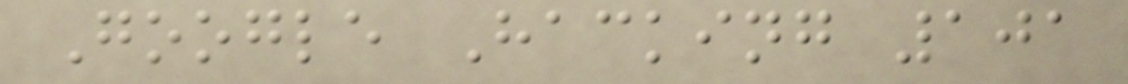Google Hacking 101
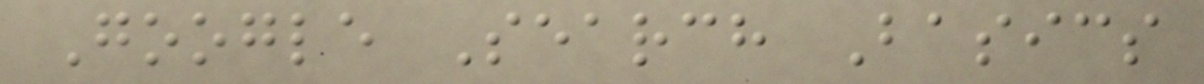Google Search Basics
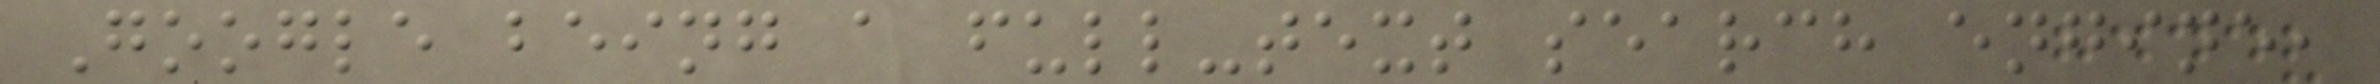Google being a full-text search engine,
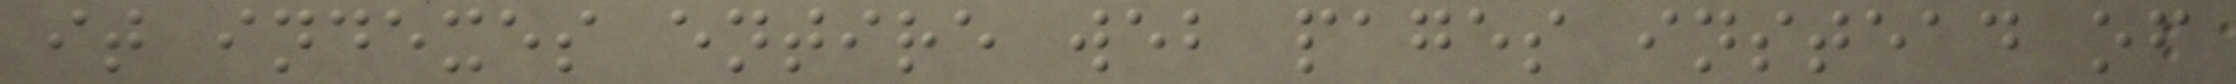it indexes entire web pages instead of
